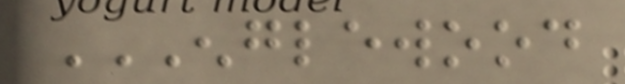ENGLEWOOD
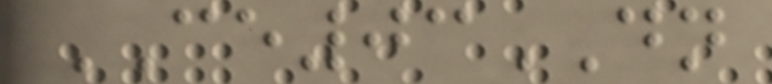CE03DN
